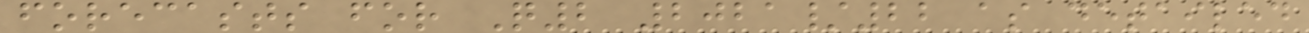forecasts for Q2 2021/22 as detailed
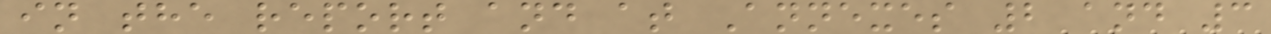in the report and at Annexes 2 and 3
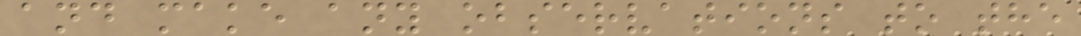and make any observations to the
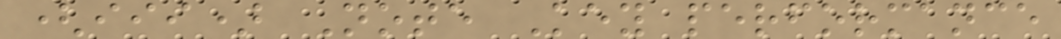(iii) Note Key performance
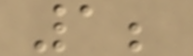1;
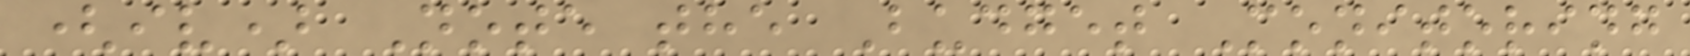(iv) Note the Budget Monitoring
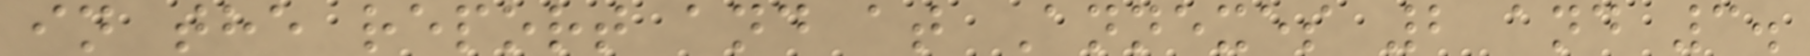in the report and at Annexes 2 and 3.
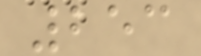253
